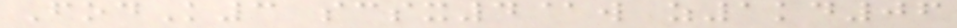FodK3 scsx4@w z1kd06
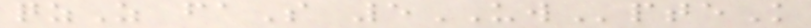qzZ faS 5UWpteK
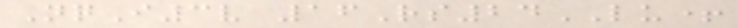NqI3v 16Rs24LU+
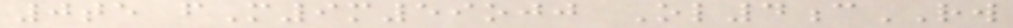0te fM9m59ojj Ol4cRW
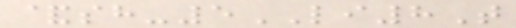&sh-5LI8T
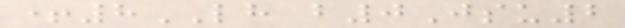+8LH b0Jsu2
